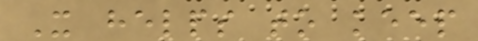It helps to keep
